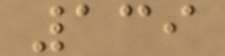139
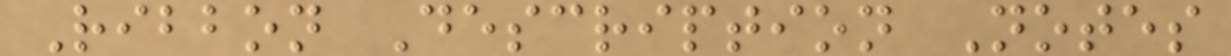Ribbon Description Notes
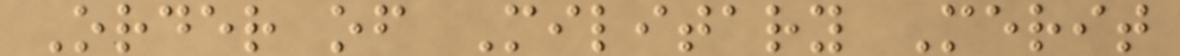Order of Military Merit
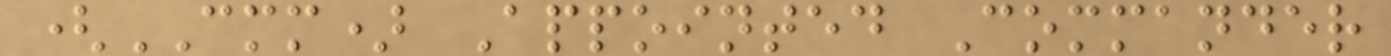(CMM) Appointed Commander
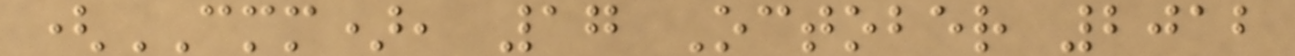(CMM), 17 October 2012
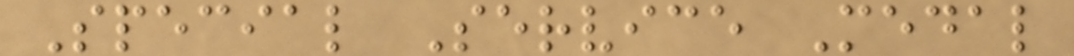Special Service Medal
